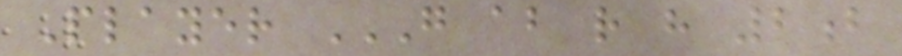Player G AB R H 2B
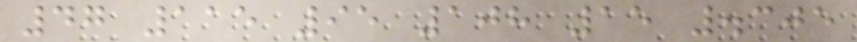47 115 95 108 15 .305
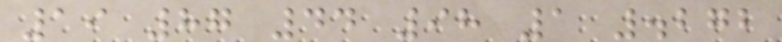19 87 44 98 1 .272
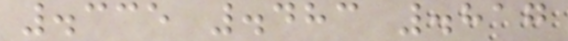.335 .483 .817
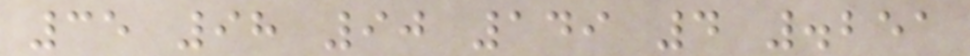35 98 90 149 4 .251
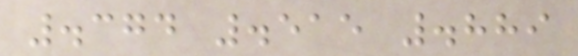.374 .515 .889
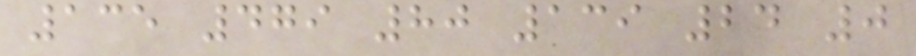135 479 80 139 24 0
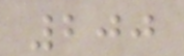200
